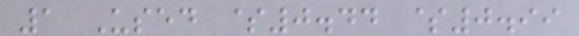1 Used $0.44 $0.99
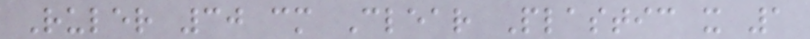Ruler 30 cm Clear Plastic x 1
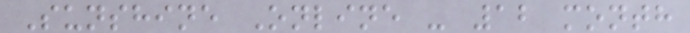Sunshine Online - 12 month
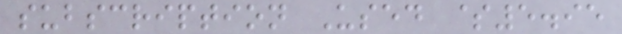subscription Used $5.95
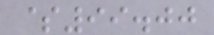$99.00
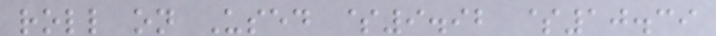roll on Used $9.92 $10.39
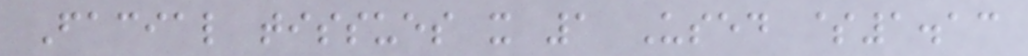Facial tissues x 1 Used $1.13
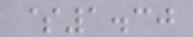$1.30
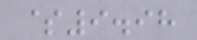$9.98
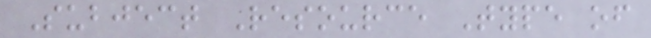Subject Resource Type of
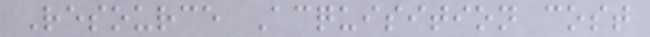Resource Acquisition cost
